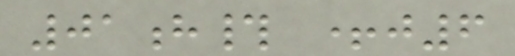01h# +j6
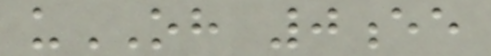uOH 0ee
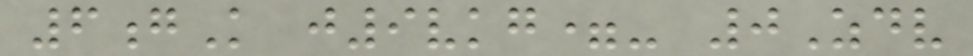6gK j9vkg=- 0Zdv
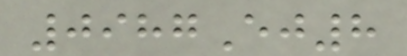0987Ej8
